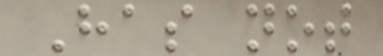Has not
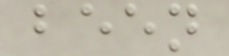been
